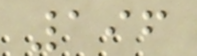196
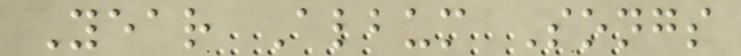Year Album Songs
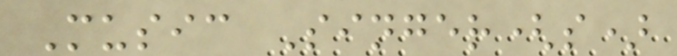Music Singer(s)
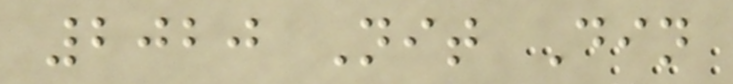2020 Nit Din
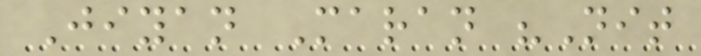Jiyan Maran "Nit
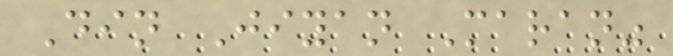Din Jiyan Maran"
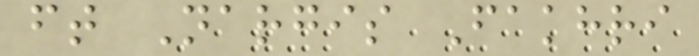ft Nargis Fakhri
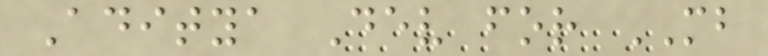Aditya Dev for MB
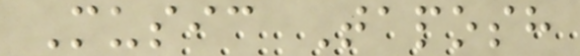Music Taposh
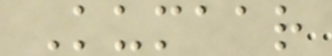Kumaar
